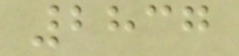2837
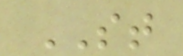ST
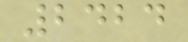2424
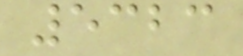5323
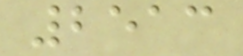2513
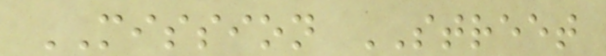MISSION STREET
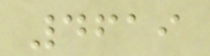4619
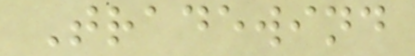Tradewind
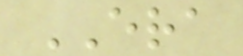ERA
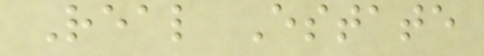Real Estate
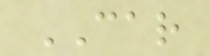CAR
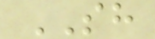SH
